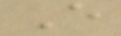E
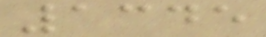1345
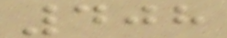408
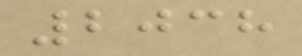2038
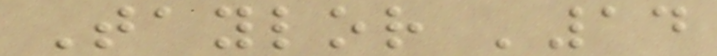Taylor '14
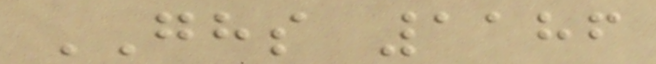GHS 1186
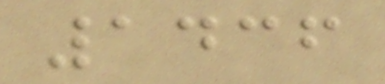1436
